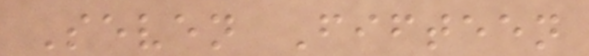Seven Fifteen
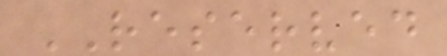RESERVED
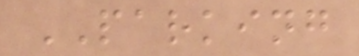PARKING
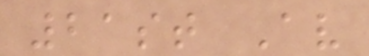21st Av
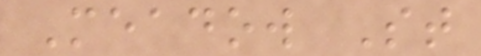Meadow St
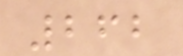262
